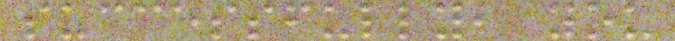successfully, you
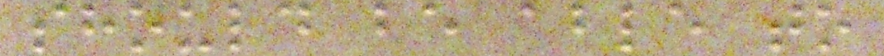should be able to
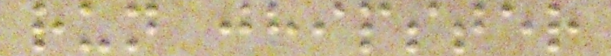run jhipster
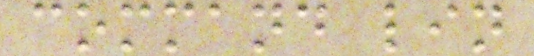command lin
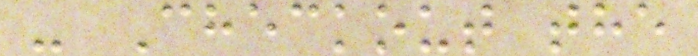- Checkout the
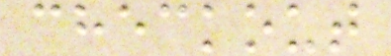checkout
